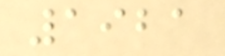1921
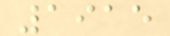1915
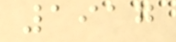1917
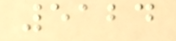5124
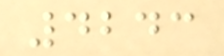4243
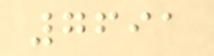7691
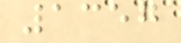1357
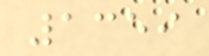1359
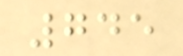745
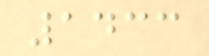1433
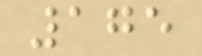175
